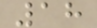18
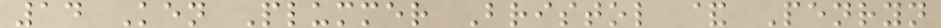14 Ken Plummer Bristol & Penryn
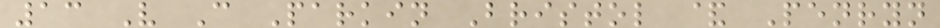13 V C Parkin Bristol & Penryn
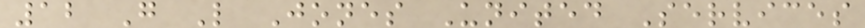12 G L Jones United Services
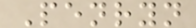Penryn
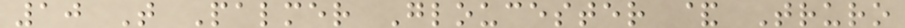10 T Palmer Gloucester & Truro
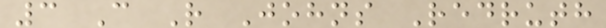3 C R Johns Redruth
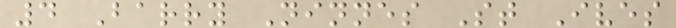4 Barry Ninnes St Ives
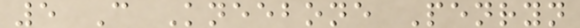5 C Kneebone Penryn
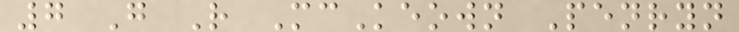7 G R McKeown Penryn
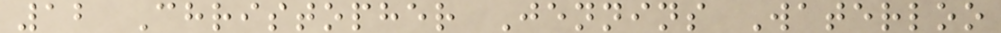12 Christopher Jennins Waterloo
